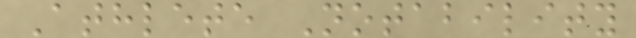Athlete Notability
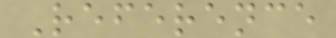Reference
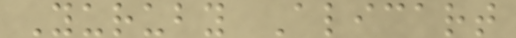Yuruby Alicart
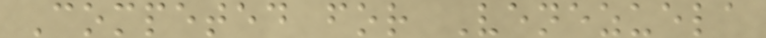Competed for Venezuela
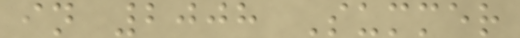in 2008 Summer
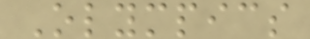Olympics
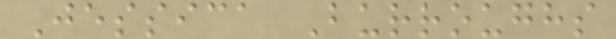Jessica Burroughs
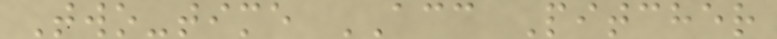Two-time ACC Pitcher
